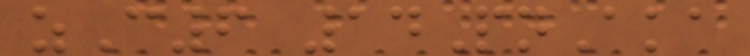zC6 14PnAka
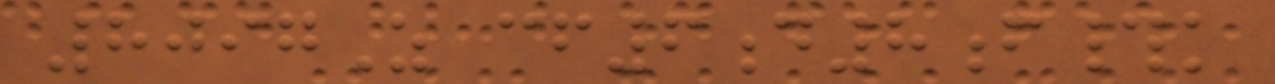8097Z cf6d8f#k
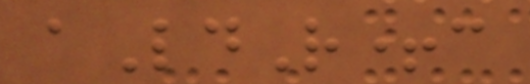aLdR+c
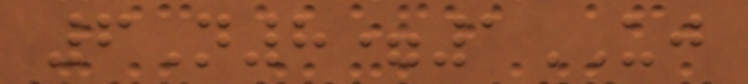6N8=1UJ
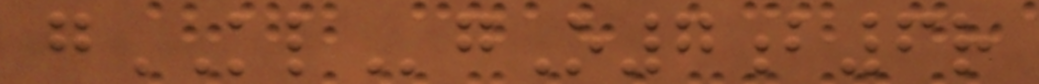gKLgO7b6r
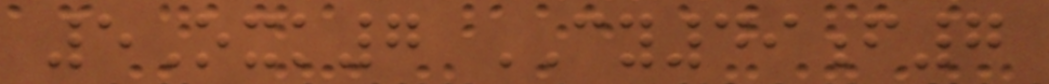5Oxk7 CY49f7
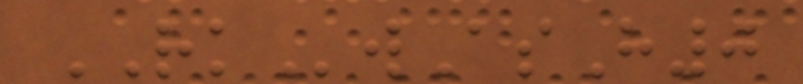RKwAsH0
